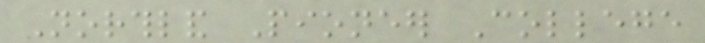Northland Pioneer College
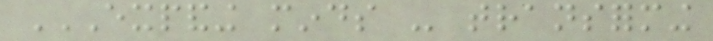EXPANDING MINDS - TRANSFORMING
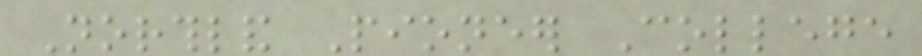Northland Pioneer College
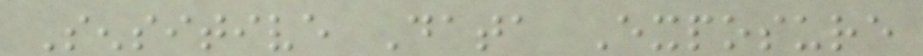Sensitive Data Exposure
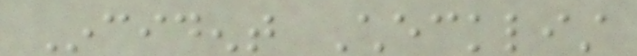Incident Checklist
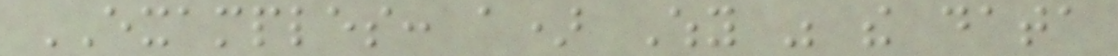EXAMPLES: a) Why was the data
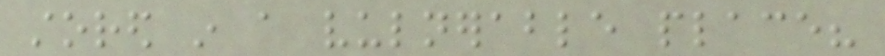stored in a vulnerable place?
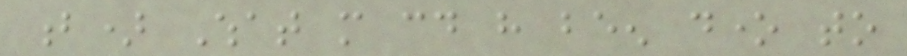b) What more could have been done to
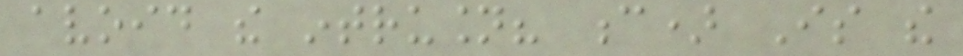avoid the intrusion? c) Is the
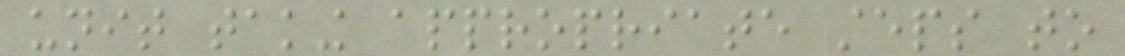unit taking appropriate steps to
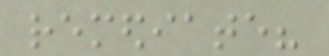remediate?
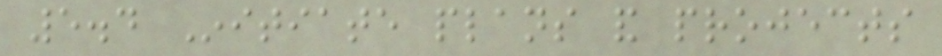5.4 Initiate plans and projects
